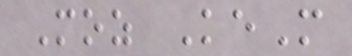Moz KeM
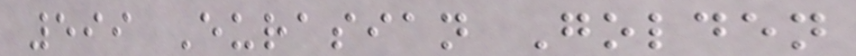599 Eurasian Golden
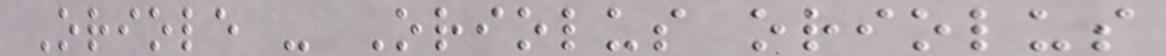Oriole - Oriolus oriolus
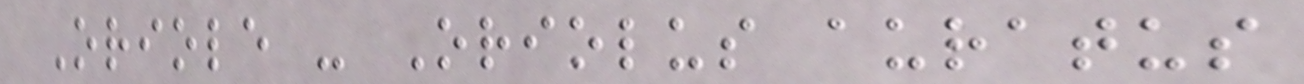Oriole - Oriolus auratus
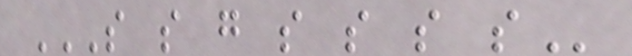S S G S S S S
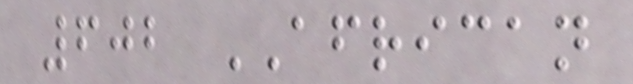602 AFRICAN
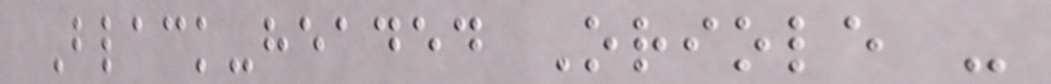Black-headed Oriole -
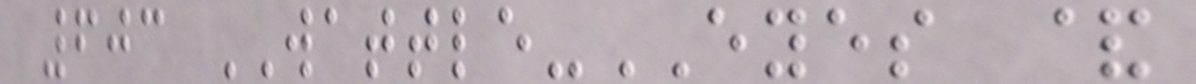603 WATTLE-EYES &
